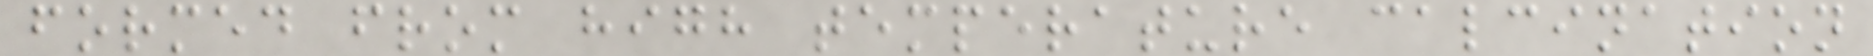formed from high temperature calcination
